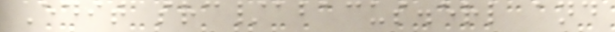Edit src/abacus.erl and
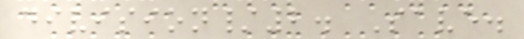division/2. Save.
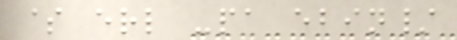$ erl -pa ebin/
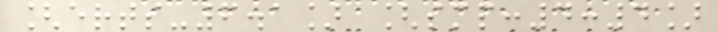[erts-6.1] [smp:4:4]
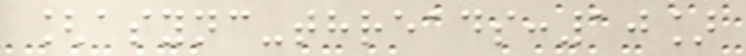[async-threads:10]
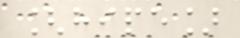[hipe]
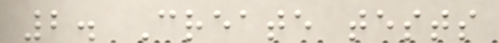2. Create tests
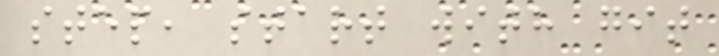step, start with git
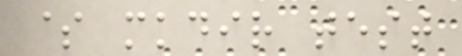$ mkdir test
